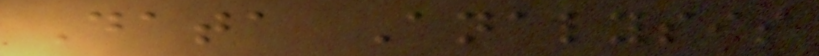Data Analysis
